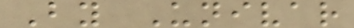By Univar
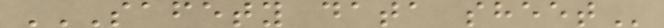SAFETY DATA SHEET
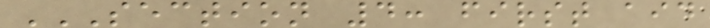SECTION 4: FIRST AID
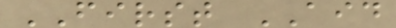FIRST AID
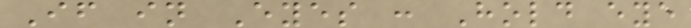If in Eyes : Hold eye
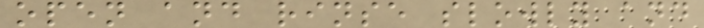open and rinse slowly and
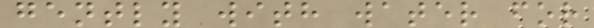gently with water for
